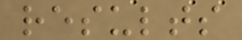results
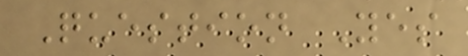Question Yes
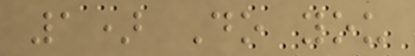1) Do you
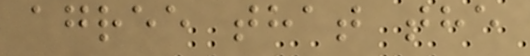agree that the
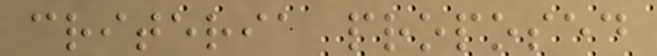criteria proposed
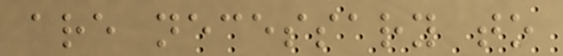are necessary to
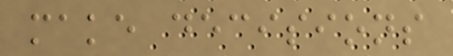make decisions
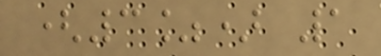(3%) 1
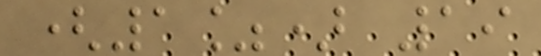(1%) 19
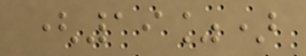(19%)
